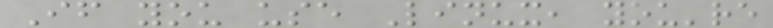If you use Linux, you're
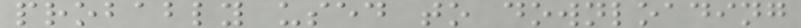probably used to downloading
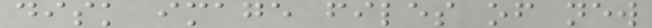disk image files of new
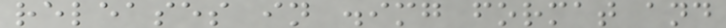releases in .img format and
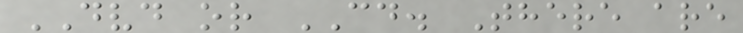DVD or CD. There are
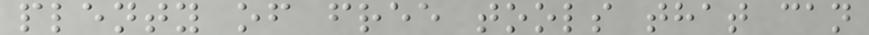plenty of free tools that can
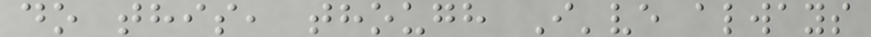do this, though I've always
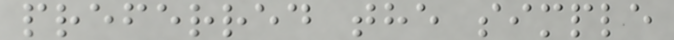preferred the simple
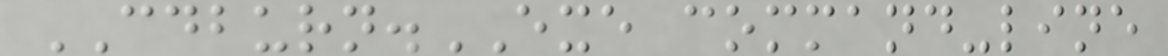CDBURN.EXE command-line
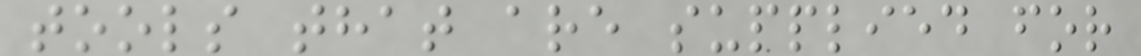tools that are supplied for
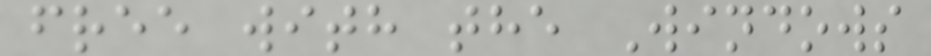free with the Windows
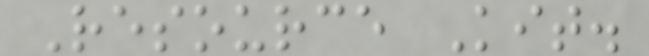Resource Kit.
